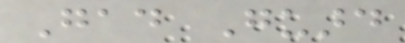Gad Guard
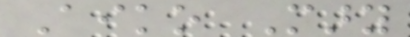Aiko Mary
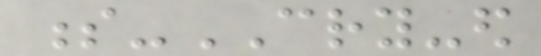s-CRY-ed
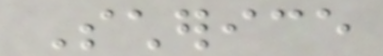Scherice
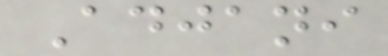Adjani
